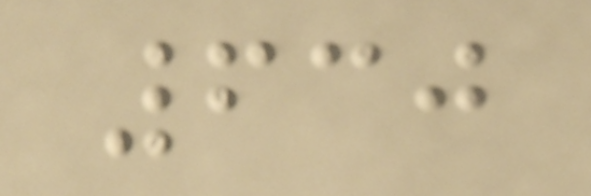630
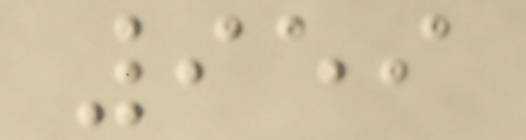959
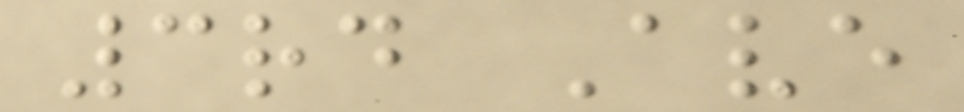3rd Ave
